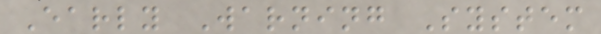Early Warning System
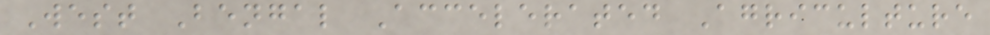West Bengal Accelerated Agriculture
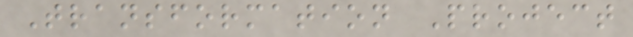Transformation Project
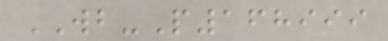WB-P168999
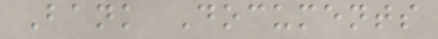Bank Documents
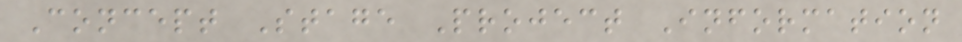Concept Stage Project Information
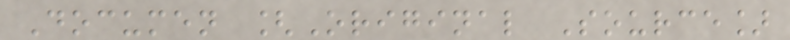Documen [Original Source]
